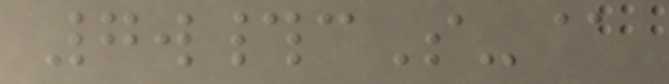7w#cS-@
